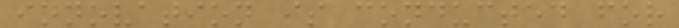innovation is conducted for
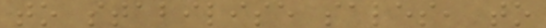to stabilise sales, to
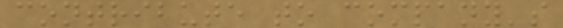contribute to company's
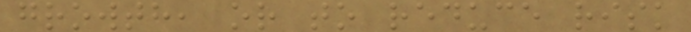growth, or to reduce risk
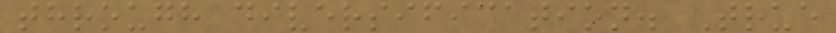through diversification. True
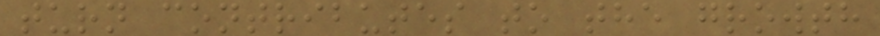turn contributes to the growth
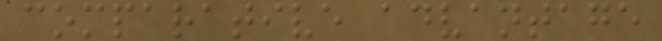comparative advantage
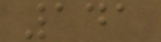141
